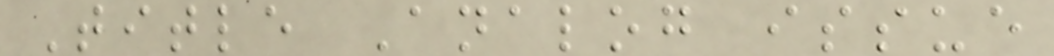Title Analog issue
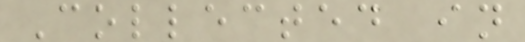Collected in
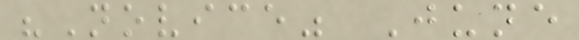"Novice" June
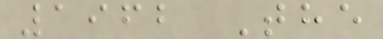1962 The
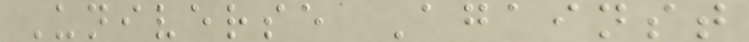Universe Against
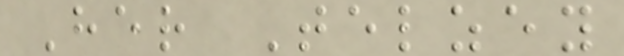Her Telzey
